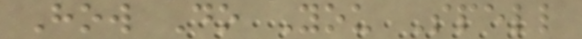How Do You Spell
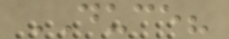DUCE?
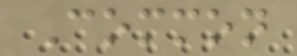Common
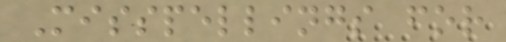Misspellings for
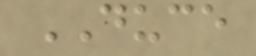DUCE
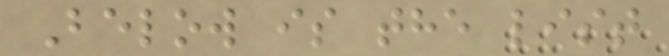Below is the list
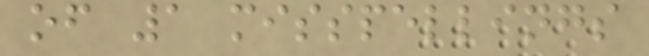of 1 misspellings
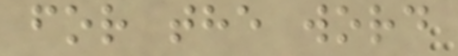for the word
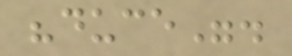"duce".
